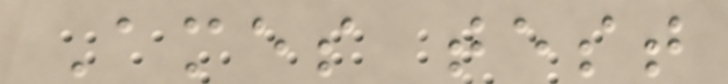Ames test
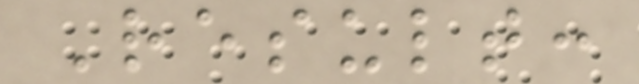Result:
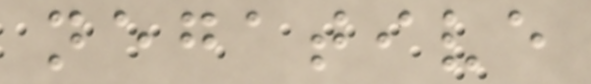negative
